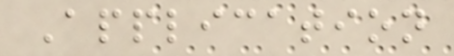Application
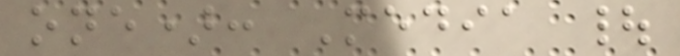one): Media |
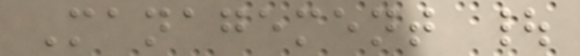Management |
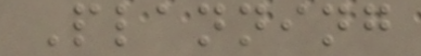Planning
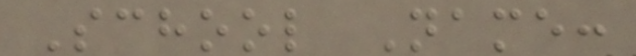School Name:
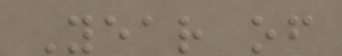Year of
